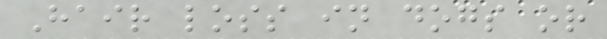Hair loss in dogs or
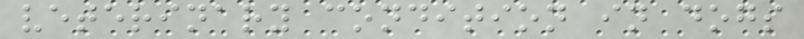veterinary condition in dogs
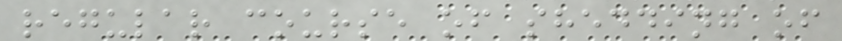regular course of shedding of
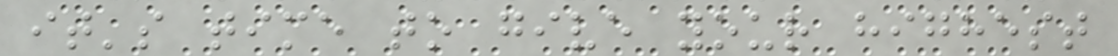it's time to give your highest
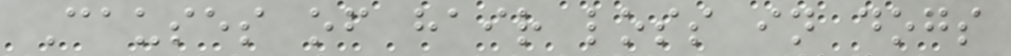Causes of hair loss in dogs
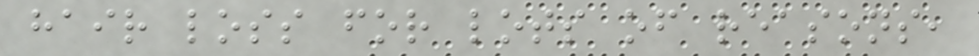hair loss for lots of reasons,
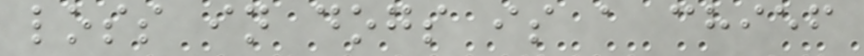loss in dogs is a chief
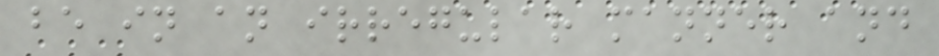be in an irregular manner and
